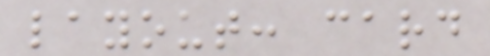layout: card
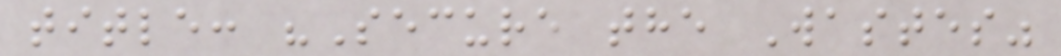title: "Secure the Wastes"
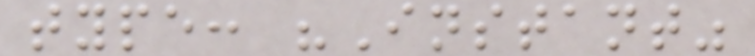type: "Instant"
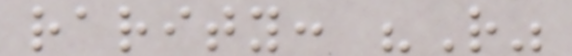rarity: "R"
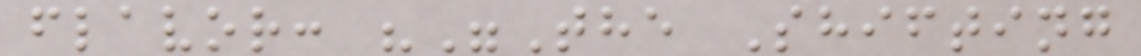flavor: ""The Shifting
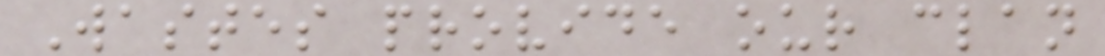Wastes provide our clan
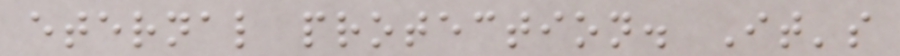eternal protection. It's
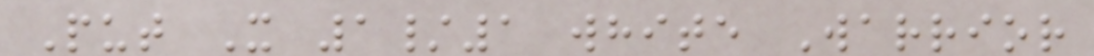Put X 1/1 white Warrior
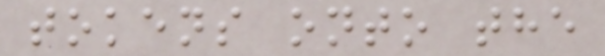tokens onto the
